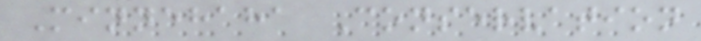Minnehaha Conservation
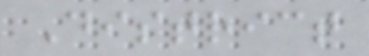District
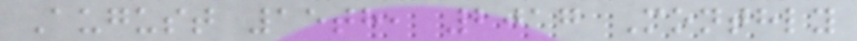August 15th, 2017 Monthly
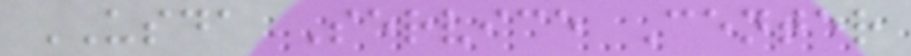USDA Service Center
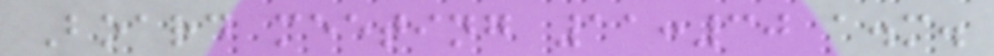Board meeting 11:30 a.m.
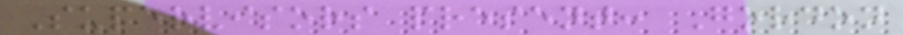Supervisors present: Gordon
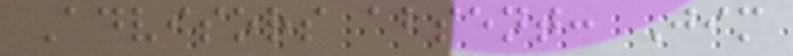Advisors absent: Jim
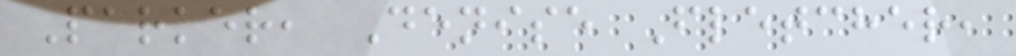Parker, Denise Fletcher,
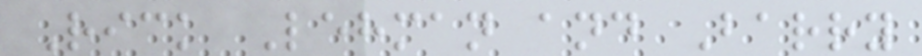Rick Lehman and Barry
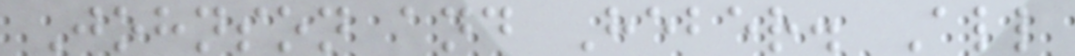Johnson and Heber. All
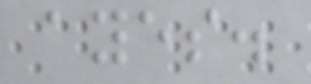ayes.
